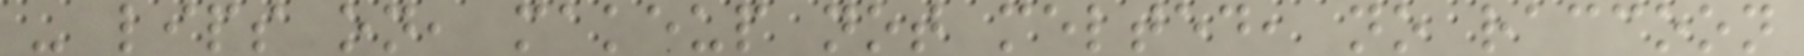- lips on, makeup not melted, no raccoon
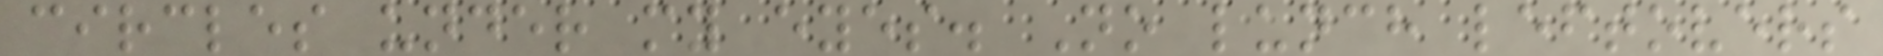circles under my eyes. No lunch leftovers
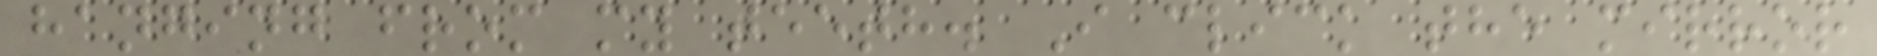hanging from my teeth. I click the mirror
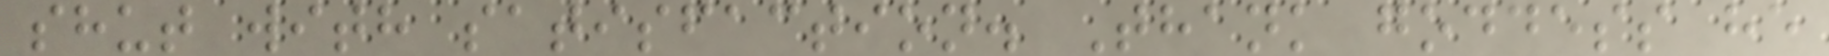shut with satisfaction. Thank goddess he
